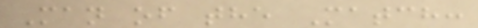Man of the Match:
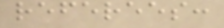referees:
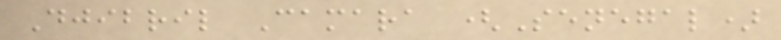Djibril Camara (Senegal)
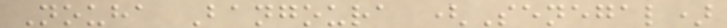Nouha Bangoura (Senegal)
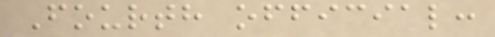Fourth official:
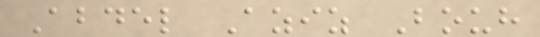Abdel Aziz Bouh
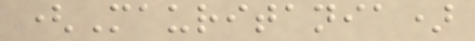(Mauritania)
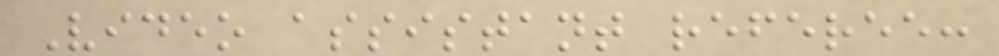Video assistant referee:
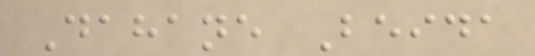Dahane Beida
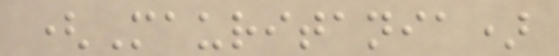(Mauritania)
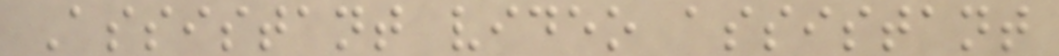Assistant video assistant
